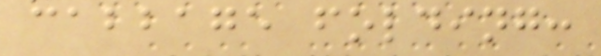cabbage folding:
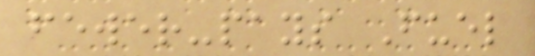fewer-pays Fuel
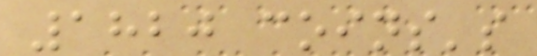1820 coins's
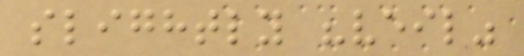slightly "veil"
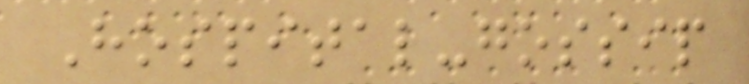Hospital-gossip
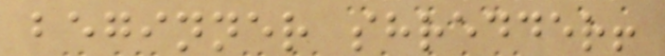beginner shredder!
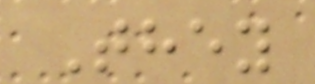They
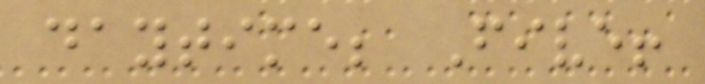daytime; Five!
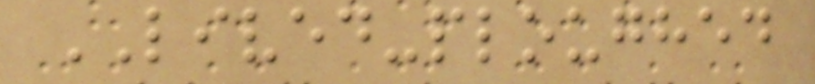LIVED-ploughed
